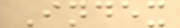Index
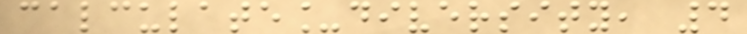calculate_diversity, 4
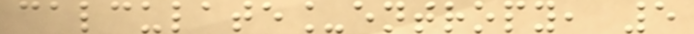calculate_entropy, 5
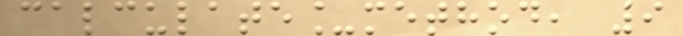calculate_method, 9
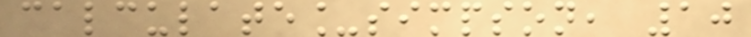calculate_simpson, 10
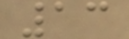13
